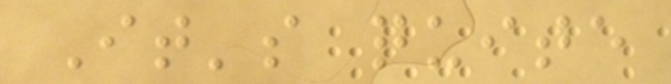It's quite
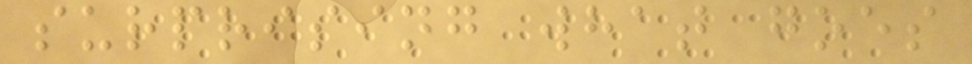surprising what goes
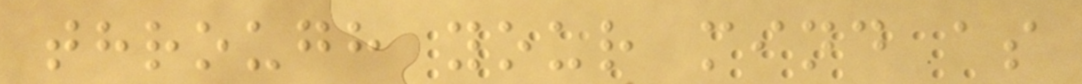through your mind as
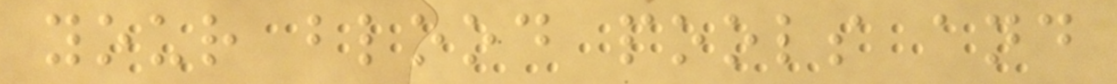your blood pools and
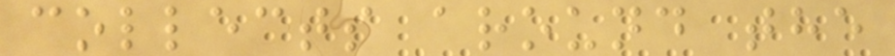collects around the
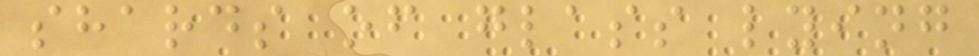shards of glass lying
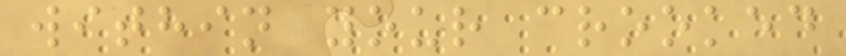within your crooked
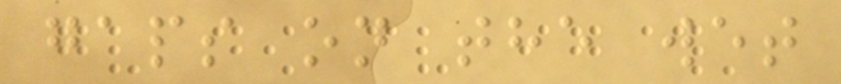gaps on the wet
